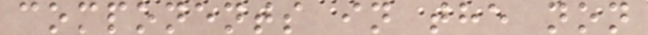components in the non
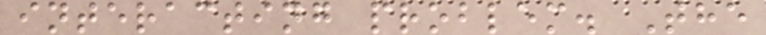interacting problem. The
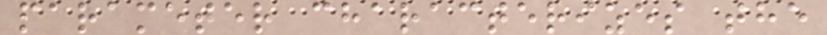parameter characterizes the
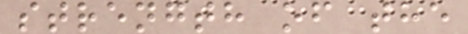strength of the
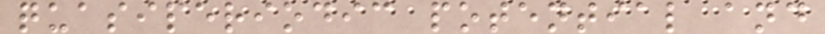quasiperiodic potential and
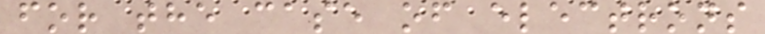for the case of electrons
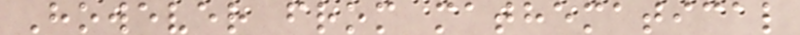However from mathematical
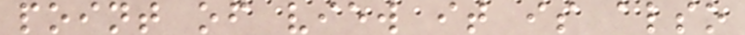point of view it is also
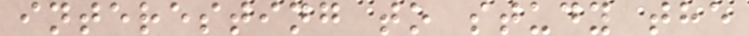interesting to study the
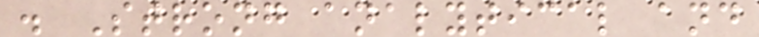. Strong analytical and
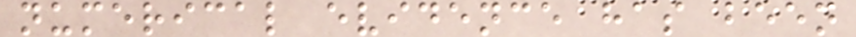numerical evidence has been
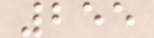255
